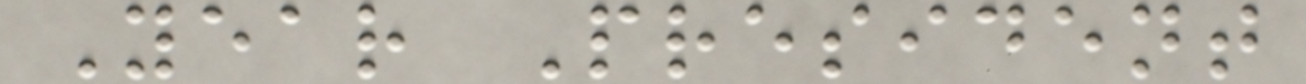Year President
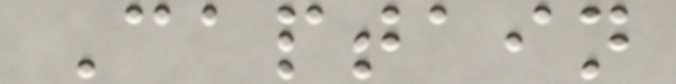Captain
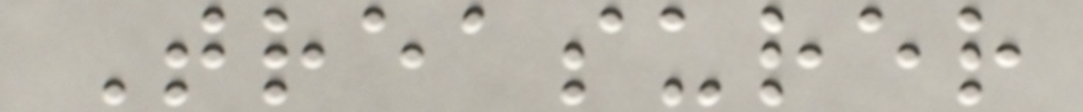Treasurer
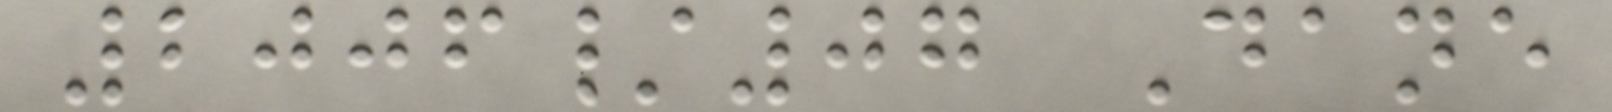2006/07 Dane
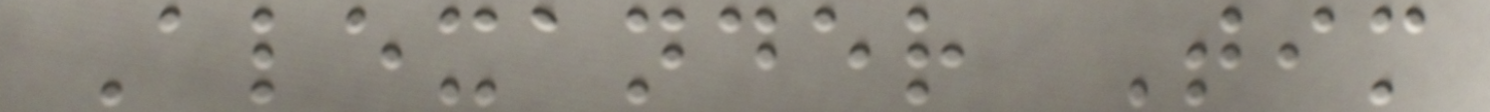Alexander Tim
